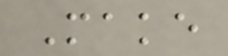Make
